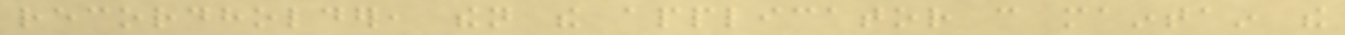recordholder, then the applicator can maintain the
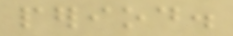period.
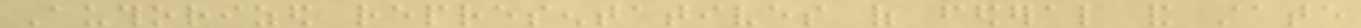Authorized representatives of federal and state
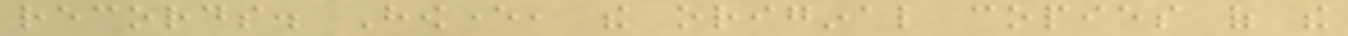records. However, the original copies of the
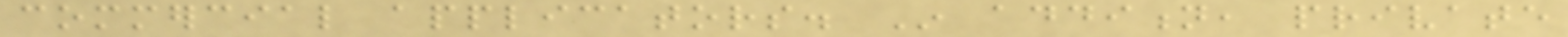commercial applicators. In addition, private
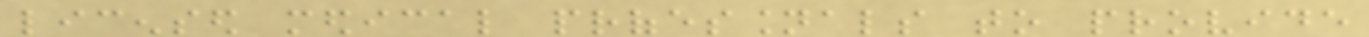licensed medical professionals to provide
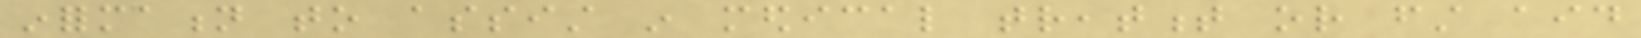information to assist in medical treatment or first aid
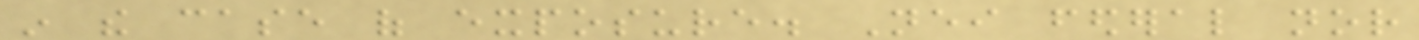in the case of exposure. Neither federal nor
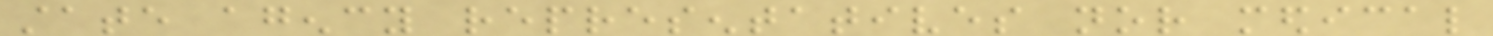state agency representatives nor medical
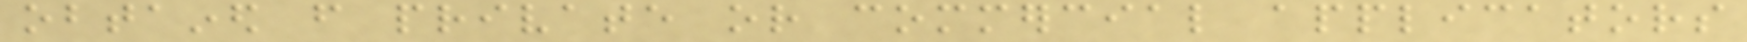obtained from private or commercial applicators
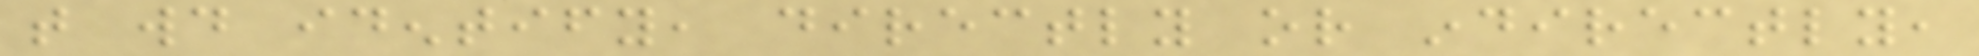that would identify, directly or indirectly,
